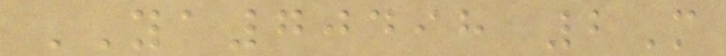YA70498 2M
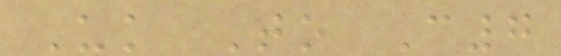Uk To C7
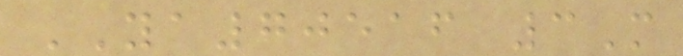YA70516 3M
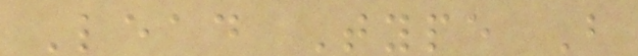Lead Type B
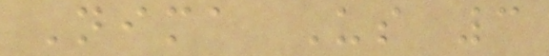Nima Us 3
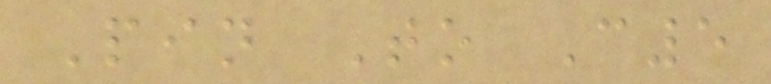Pin To C5
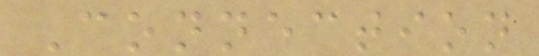Connection
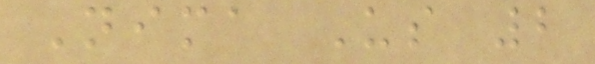Nima Us 2
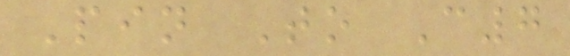Pin To C7
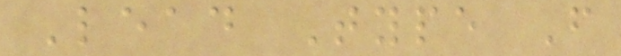Lead Type F
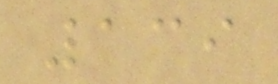139
